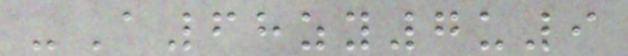-A68zy7u9
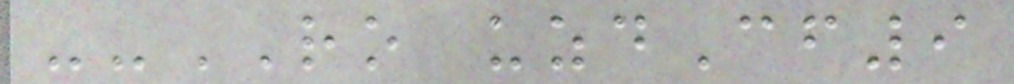--RO uzdCf9
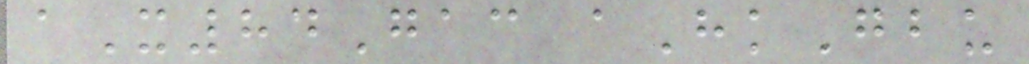aX84Gac aHkGbu
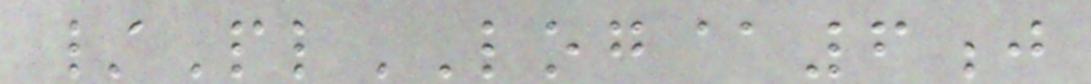/PlLOG@6j
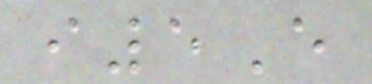i5E
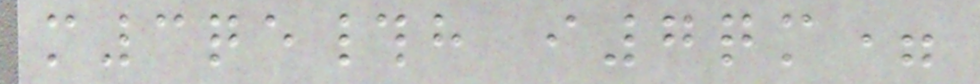m3qe#h i7qm=
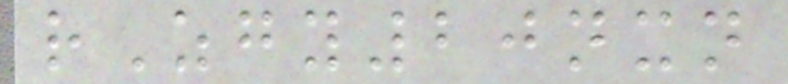rZgy20nxn
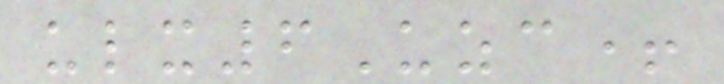ulx6Uzc+
